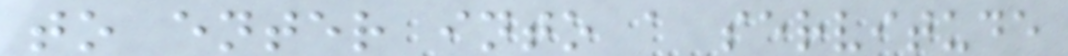to enter into a servitude
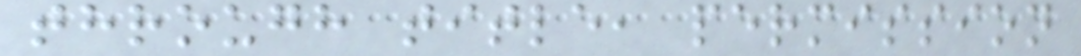through title, permission
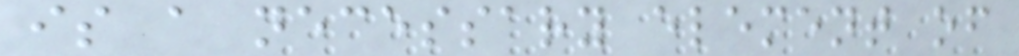is a necessary element of
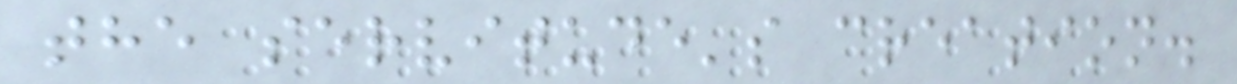the servitude's creation.
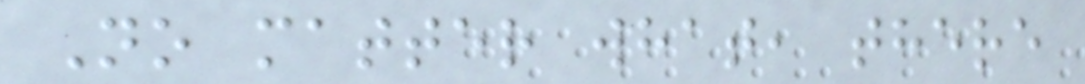No matter what, there
